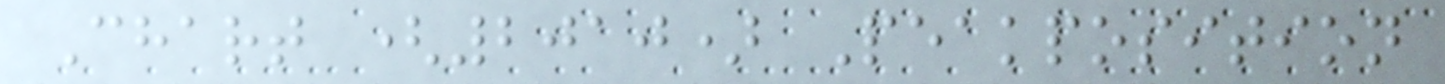Chart (2010) Peakposition
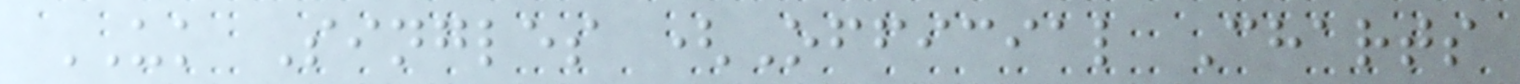UK Singles (Official Charts
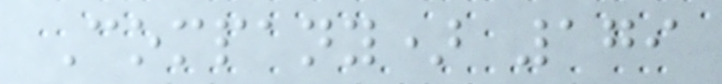Company) 179
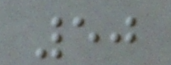50
